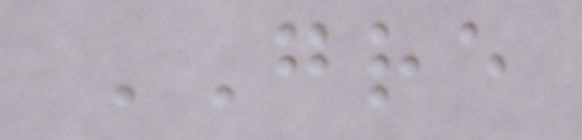GRE
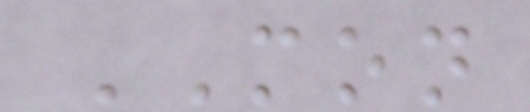MON
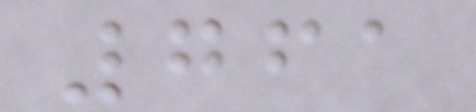761
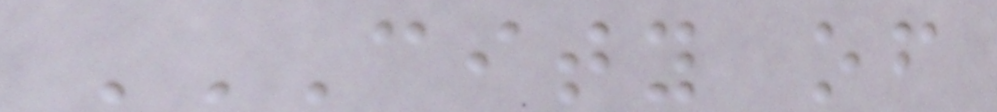CITY OF
